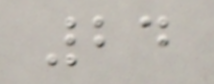24
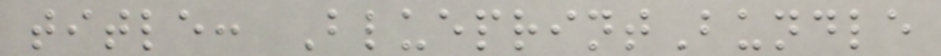title: BlueprintBundle
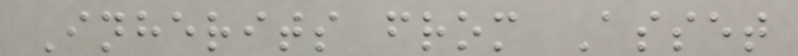Inherits from Asset
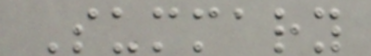Summary
